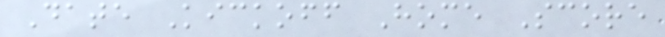Date Kickoff Home Score
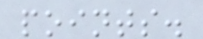points.
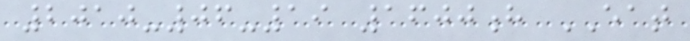2010-06-19 1600h EAT
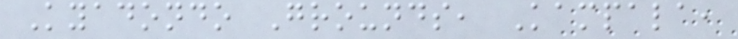Kyadondo Grounds, Kampala,
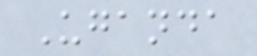Uganda
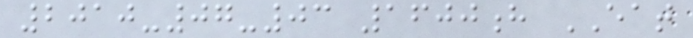2010-07-03 1600h EAT
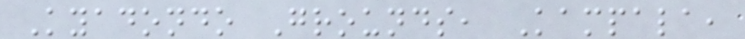Kyadondo Grounds, Kampala,
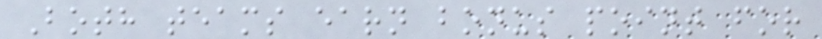Both teams earn bonus point for
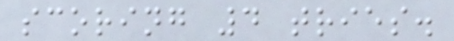scoring 4 tries.
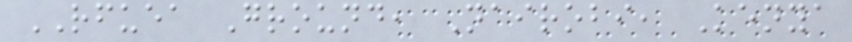RFUEA Ground, Nairobi, Kenya
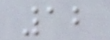12
